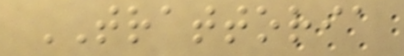TRATTORIA
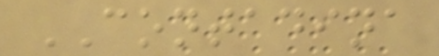CONTADINA
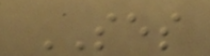SES
